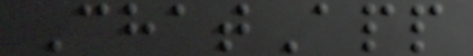ChatApp
